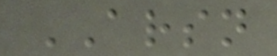ARSN
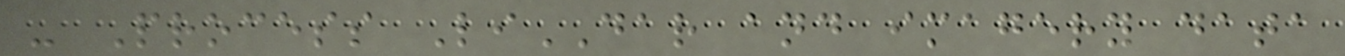- Process LiDAR and imagery data
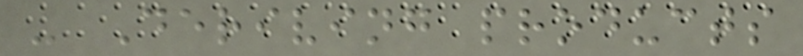- Deriving products
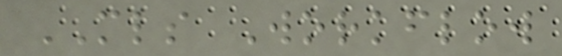MLS Workflow
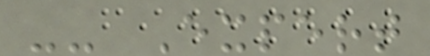-- Expert
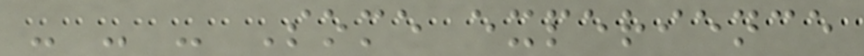- - - Some experience
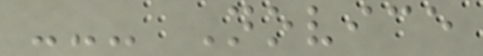--- Novice
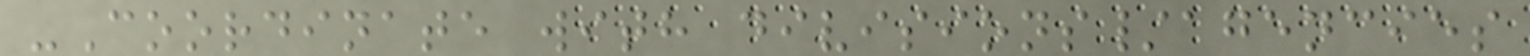-Coordinate with divisions/agencies
